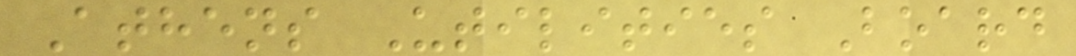Athens Utilities Board
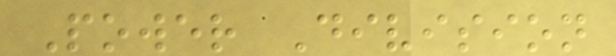Power Division
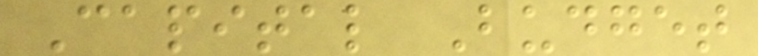Capital Budget
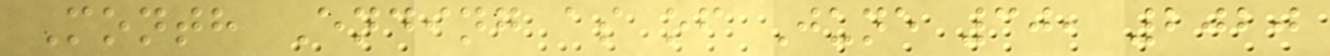Month Ending as of June 30, 2020
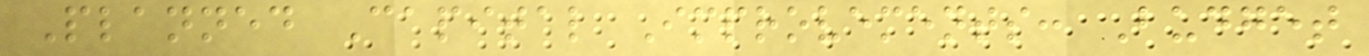Planned Capital Improvements: Budget
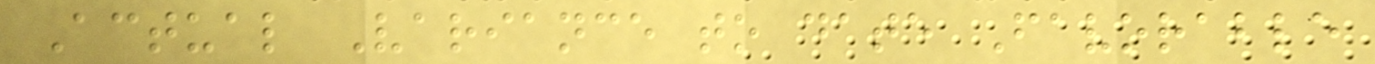Actual Variance to date Favorable
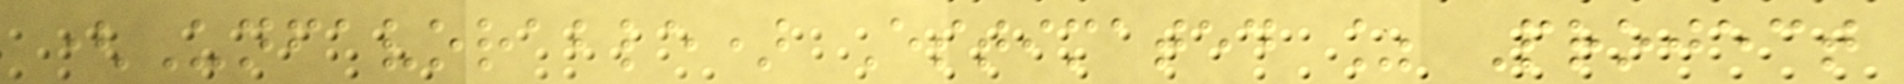(Unfavorable) Estimated % Project
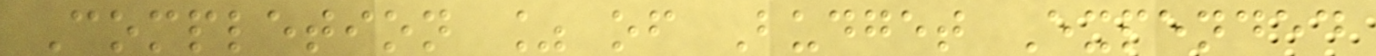Completion % of Budget Expended
